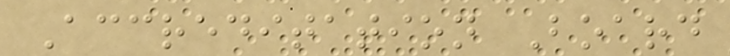Accreditation Board
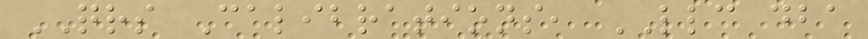QRS Calibrations, LLC dba
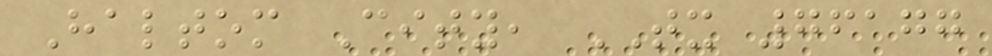Haltom City, TX 76177
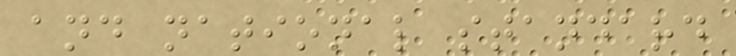and national standard
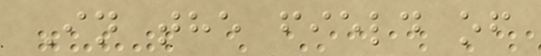In the field of
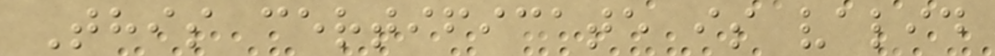This certificate is valid
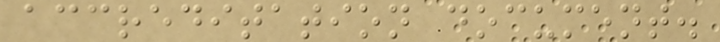accreditation document.
